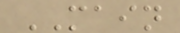MAIN
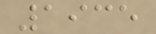1935
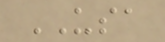USA
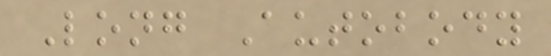Long Autobody
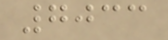7033
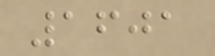1601
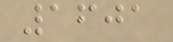1601
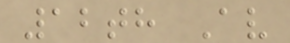12th Av
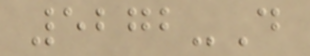5272-D
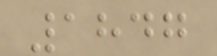1847
